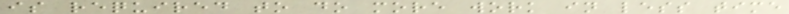is required to do more work in less time
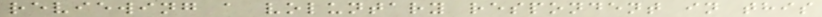reviewing a voluntary respondent in this
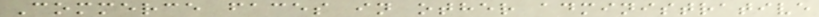Commerce faces in other administrative
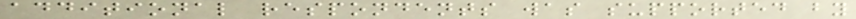additional respondents was supported by
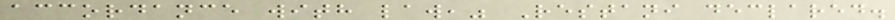accordance with law," Restani declared.
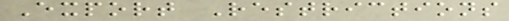Export Restrictions
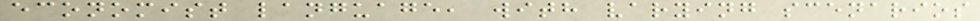economist language, with varying scenarios
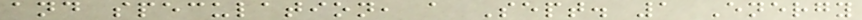and speculation, a Sept. 1 Energy
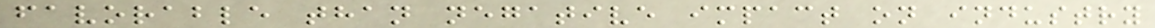favorable than negative impact on industry
